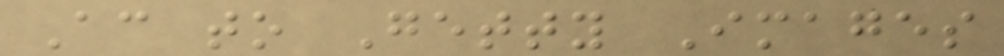According to Getty Images
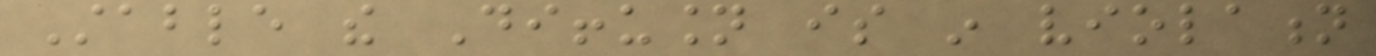Stable the Diffusion is in violation
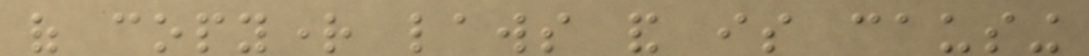of copyright laws and is causing
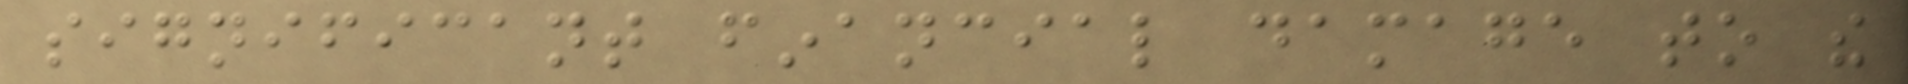significant financial damage to the
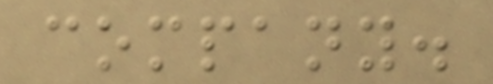company.
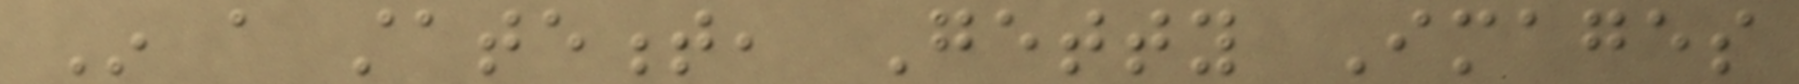In a statement, Getty Images
